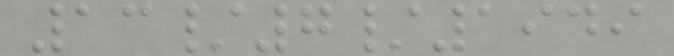13/7/1949
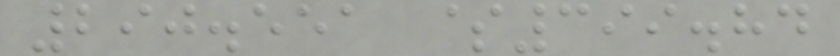290.551 $399.84
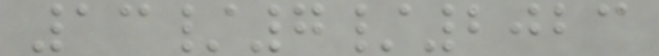13/7/2023
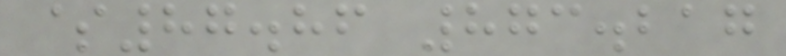$87.86 873.217
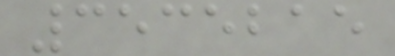3535215
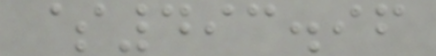$493.96
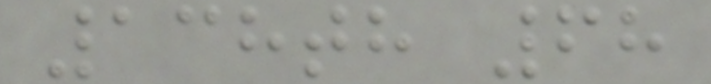138th 68
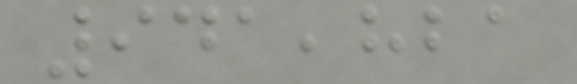941,821
